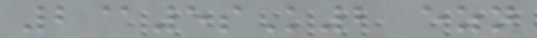2@5sK2 ezn
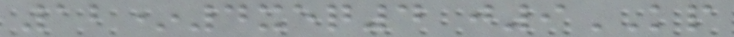12*4xeq4 j9KP
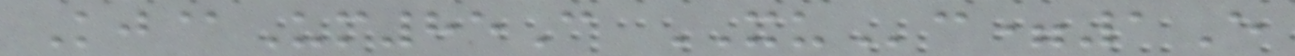Kj@Um85C XUc=1E
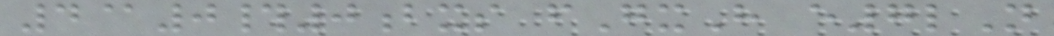4@0#0bxs fGxH e7lN
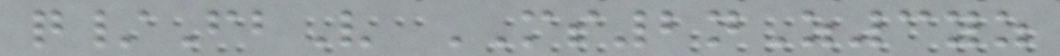q/FbV MS2nZ3yz
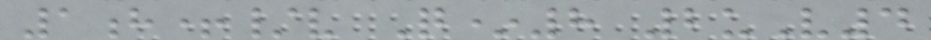1h+/v Q*8 2uV4
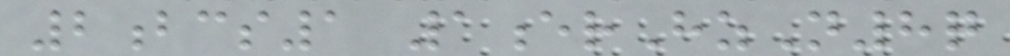2bcs1 1erHzN8q
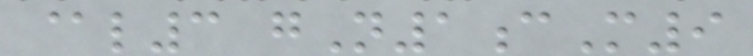@l3 gN1cM9
